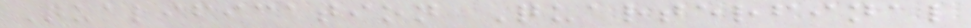Qualification Quarterfinal
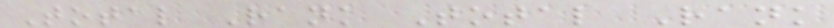Total Rank Total Rank
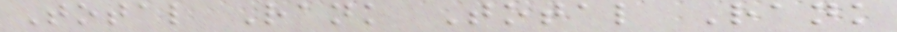Total Rank Total Rank
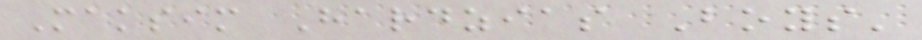Maksim Hardzias Boys'
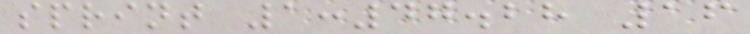sprint 1:47.28 16
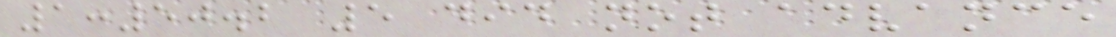1:50.2 5 did not advance
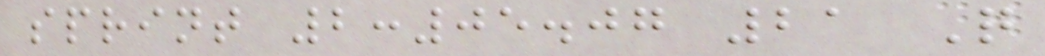sprint 2:05.07 21 Q
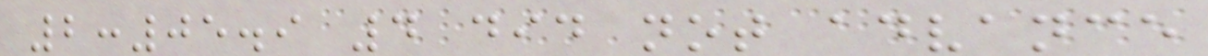2:05.9 4 did not advance
